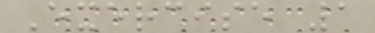Exercise 1
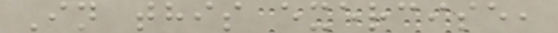In this exercise,
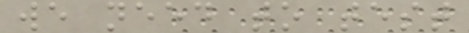we need to test
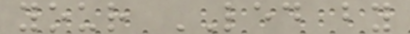your LED by
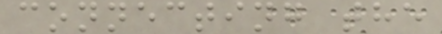connecting the
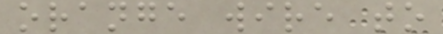orange wire to
